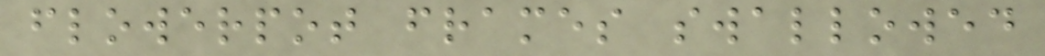flowerpot frames swallowed
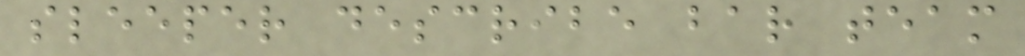sleeper describe bar team
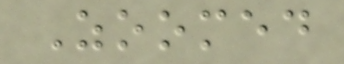Zoomed
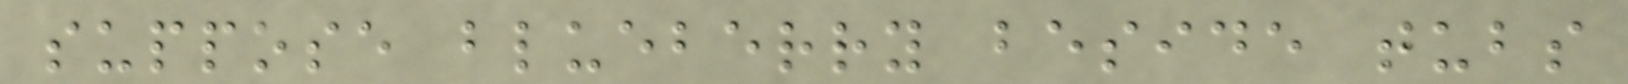suppose blueberry beside tubs
